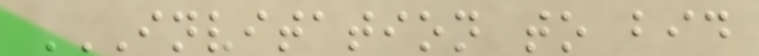INVITATION TO BID
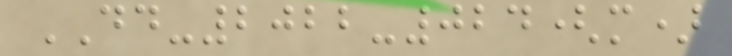DD-2022-024(m)
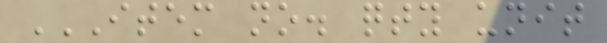ITEM NO. QTY UNIT
